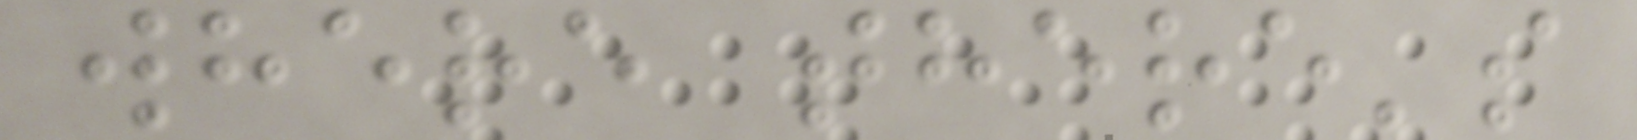where there's
